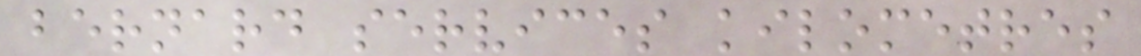bernard services kilometres
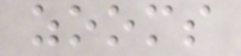zooms
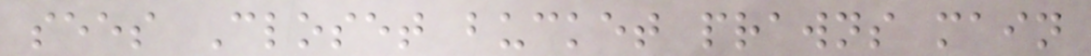sees Closet bucket prawns main
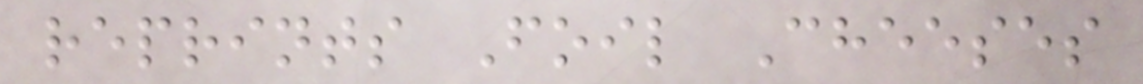reprints Foil Cheeses
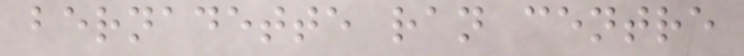bernadette ran centre
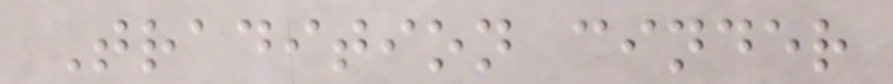Tradition cinder
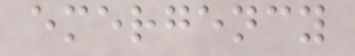emergency
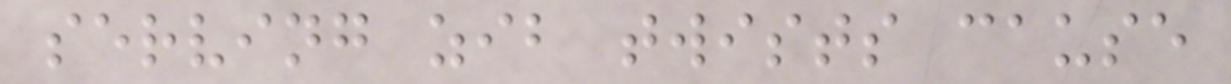serving zib twists cause
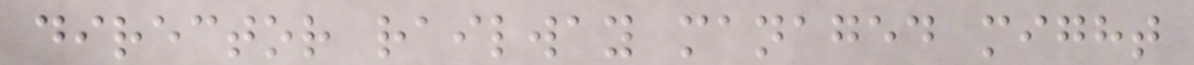director railway managed might
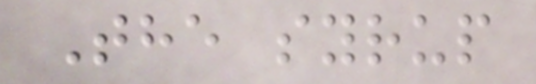The syrup
